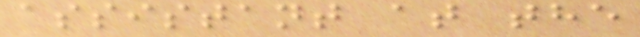assistant at the
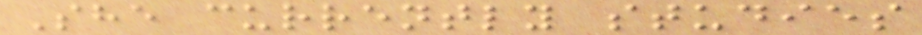She currently studies
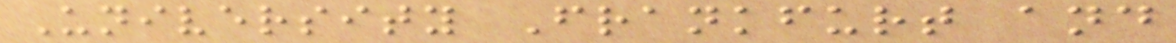University Frankfurt and
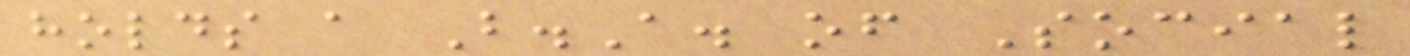holds a B.A. of Social
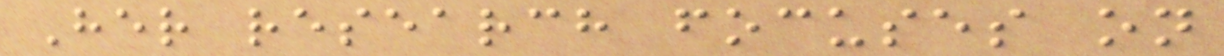Her research focuses on
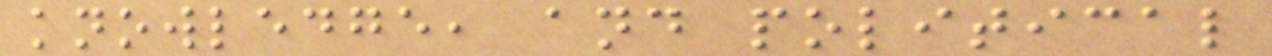knowledge, and political
